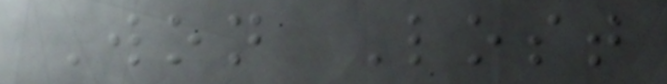Won Lost
